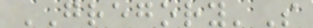GREGORY'S
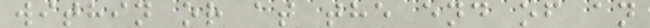within or at the end of an
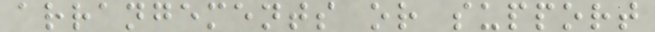arrangements or support
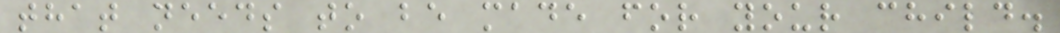that needs to be made for your child.
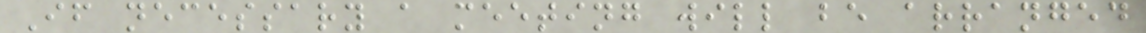If necessary a meeting will be arranged
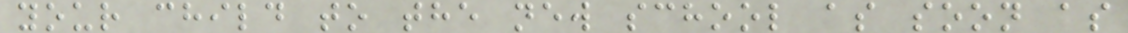your child to the new school as soon as
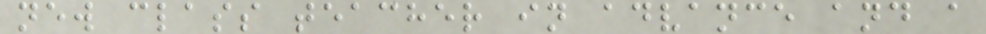new class teacher in advance and a
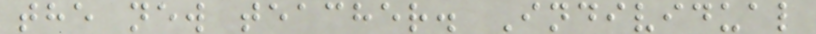the new teacher. Individual
